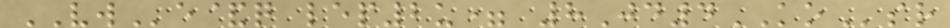VWe&q lep2u= 8Jd4KOsr
